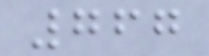767
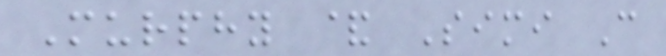Murphy & Simi C
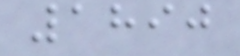1890
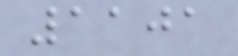1101
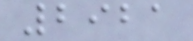2921
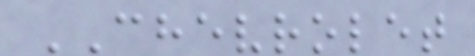CHEVROLET
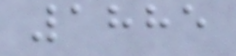1885
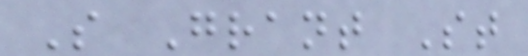S Grant St
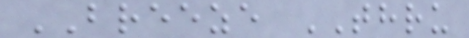BREEZE THRU
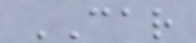CAR
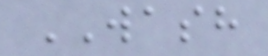WASH
